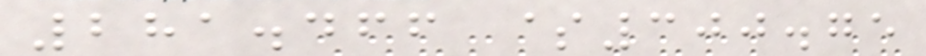281.466 $300.75
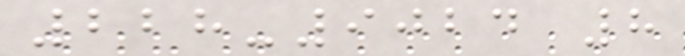228-9024 8
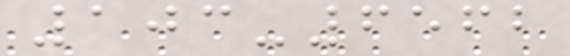103-6562
